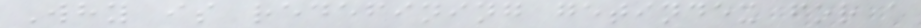Why is redefining getindex for a
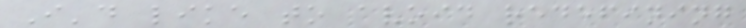I'd like to avoid redefining
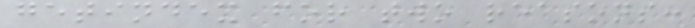getindex for two reasons:
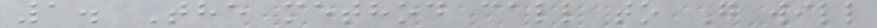1. The method call to G will
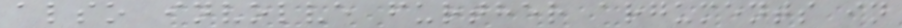also involve further arguments in
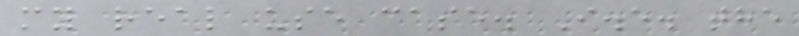my real use case. I.e. the
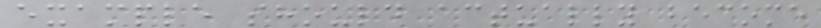example should actually become
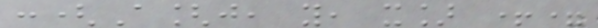:(A[j, y, x] +=
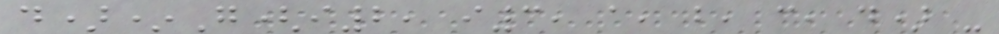d)*G(i2, i3, a, b, c, d) -
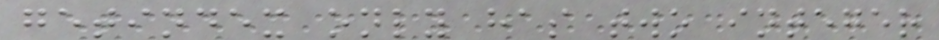getindex only has two integer
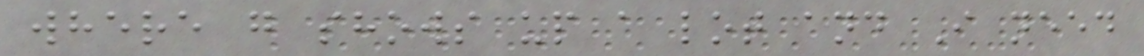where g shows up a lot and I need
